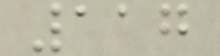117
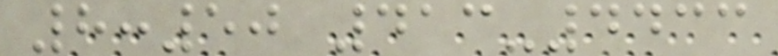8:50 413-4433
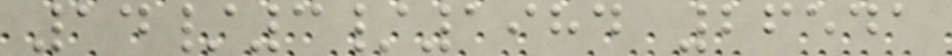14/3/1984 26541
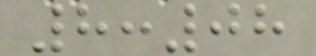8:08
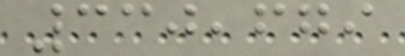330,679
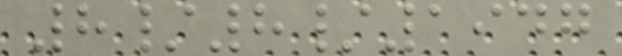8/8/1947
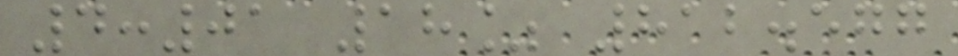4:01 18% 812.577
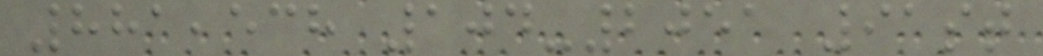881,538 104-2051 91st
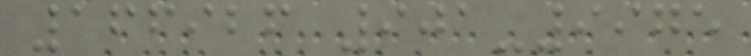166926 901-9975
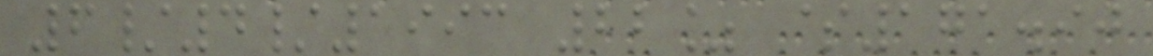6/4/1993 22% $171.90
